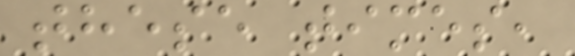these times,
